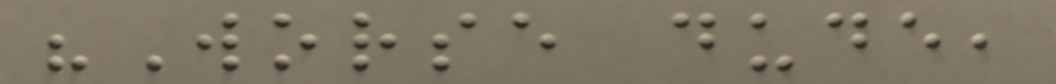"Worse dude,
